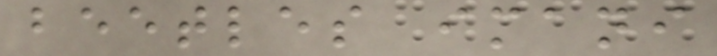beetles imani
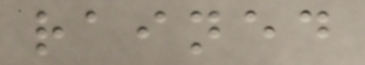rained
